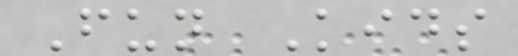Fun Kids
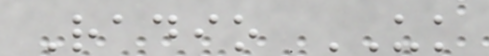Radio UK
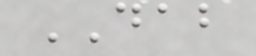DAB
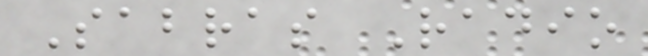Sabras Radio
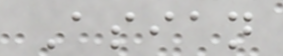Asian
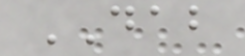DAB
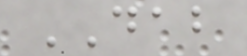DAB
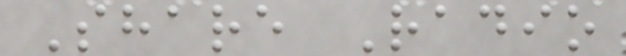Share Radio
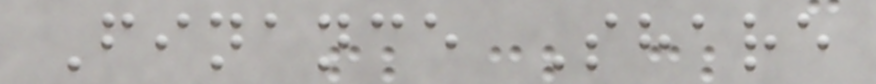Finance Share
